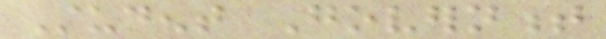Student Government
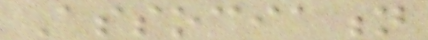Association
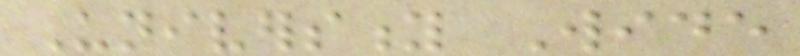University Wide
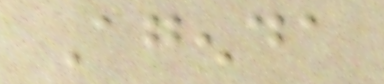Agenda
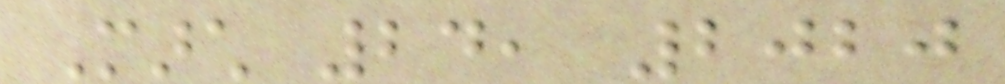March 24, 2020
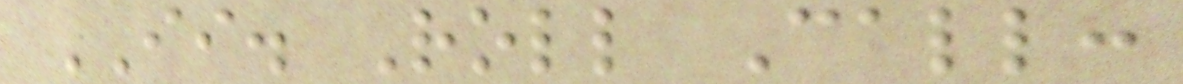II. Roll Call:
